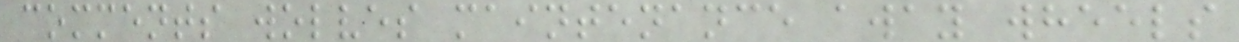comments wolves maintenance away wheels
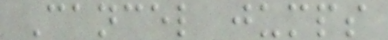Cancel jumps
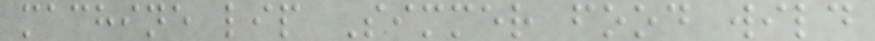machine lip Simmer food wild
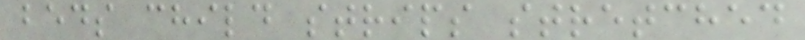beds child strips stretched
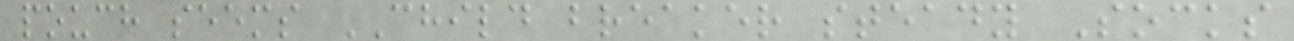pouch seems CHILD breaker steady Socks
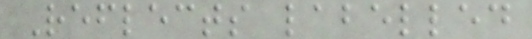Reflects labelled
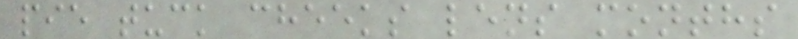pie tuck cheeks lens months
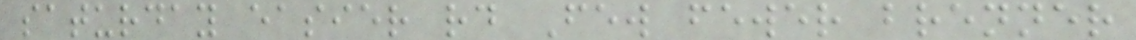saturday easier rd Few fewer brenner
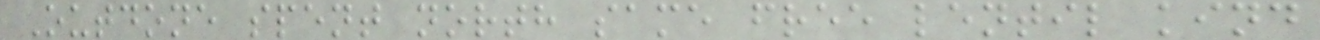Outdone spent north same free lentil kind
